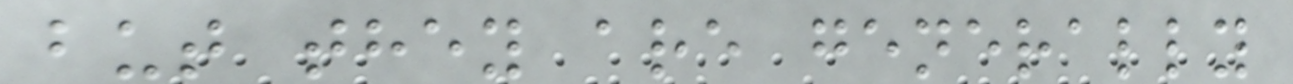but they are generally
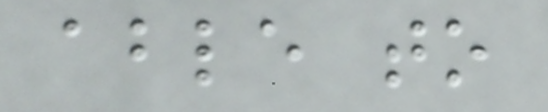able to
